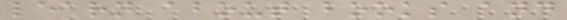learn about books and
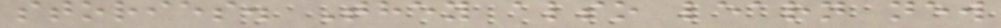stories. They also learn new
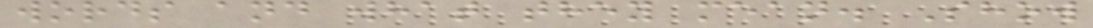words and what they mean. Show
